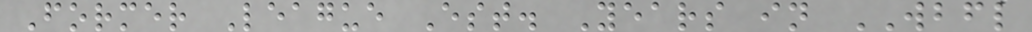Former League Est. Years in WBFL
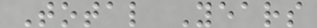Total Years
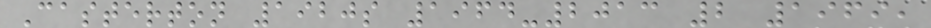Casterton 1920s 1964-2013 2 1969,
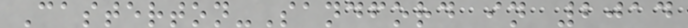Casterton-Sandford in 2014
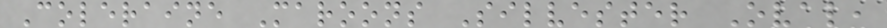Coleraine Maroons Silvester Oval,
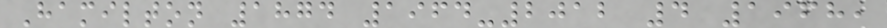Hamilton 1874 1964-2012 4 1968,
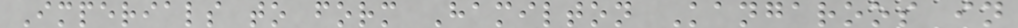Imperials to form Hamilton Kangaroos in
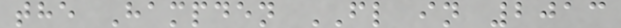the Hampden FL in 2013
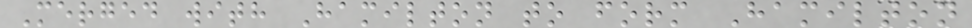Merged with Hamilton to form Hamilton
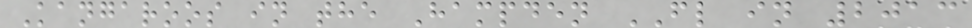Kangaroos in the Hampden FL in 2013
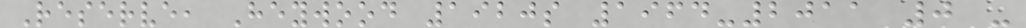Reserve, Heywood 1920s 1964-2011 0 -
